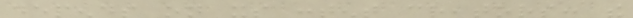depends on its content creators: the
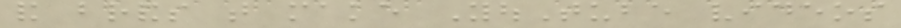and brands that make YouTube videos
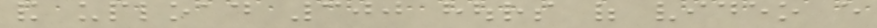and upload 300 hours of video every
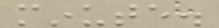minute.
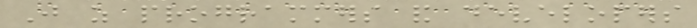Just as programmers and developers
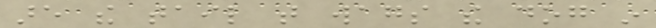are the tail that wags the dog in
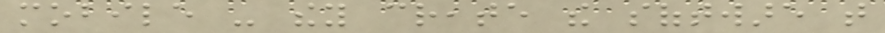mobile - they create the software that
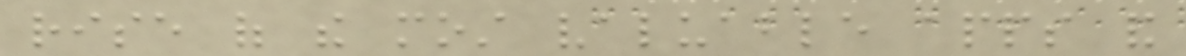rise of the most valuable apps and
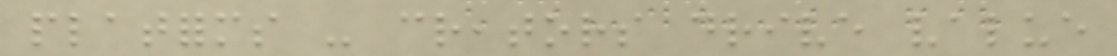platforms - creators drive value
